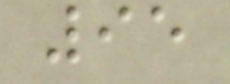95
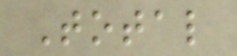Total
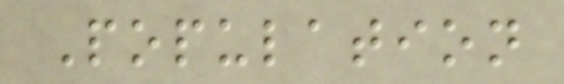Population
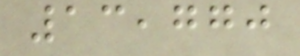13,770
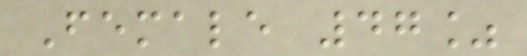Female 47%
